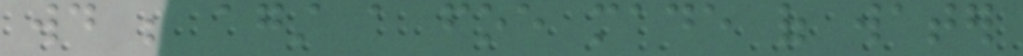would be against a foe made of water
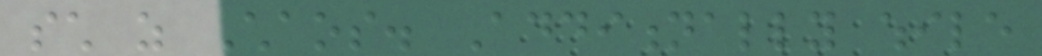such as Chaos. Additionally while
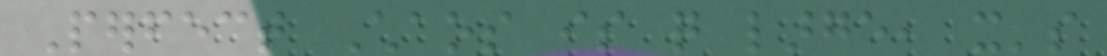Perfect Chaos is quite large, it's
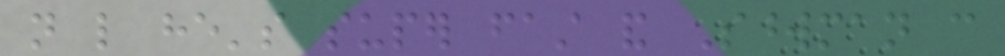not like he's super fast and Swordman can
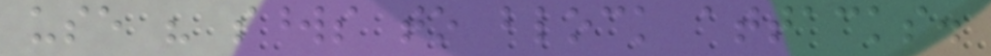use his swords to block attacks.
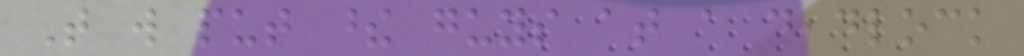That will put these guys at a deadlock
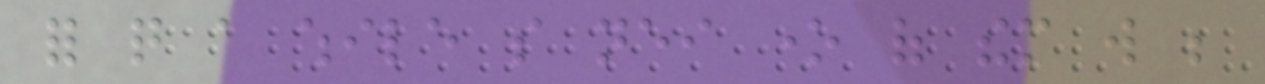for quite a while so neither one of them will be
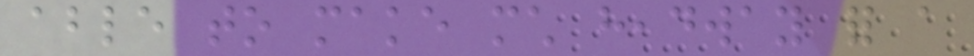able to make much headway for a
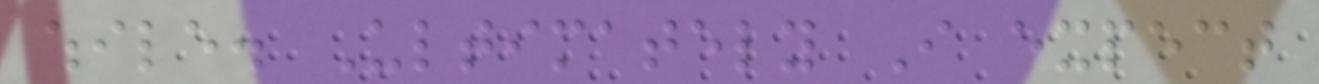while. Ultimately I expect
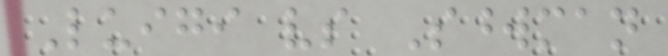Luigi vs Swordman
